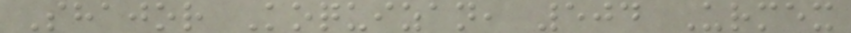Shajor Koquizan, 504 Urmex
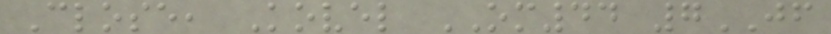Close, Kovel OM44 7JF
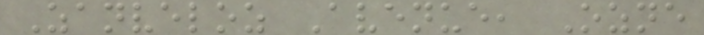Zanveloz Avenue, Ozne
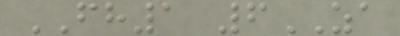FH1 6ZA
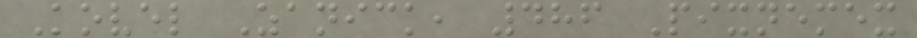Kovel Zanick, 486 Pixnemex
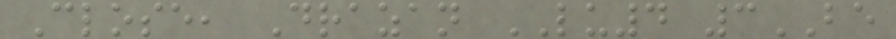Close, Drazan LU4 3BE
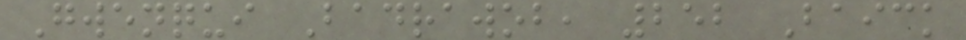Gwenqui Badrawob, 252 Baick
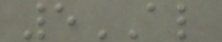5AL
